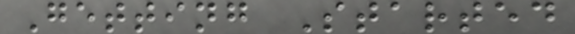Getting Started
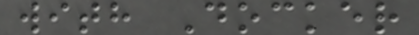with Docker
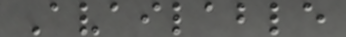Available
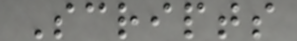Scripts
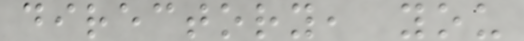directory, you
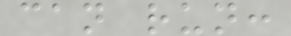can run:
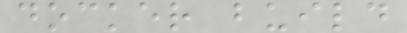docker build
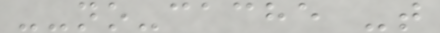--no-cache -t
